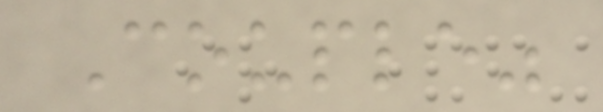Couple"
